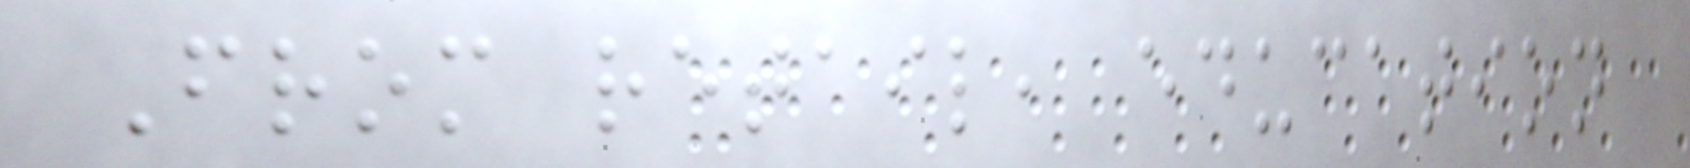From retail, education
